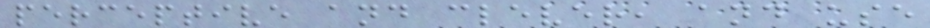perceptive and clever, and use
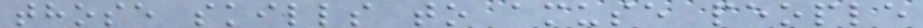those skills to amuse people
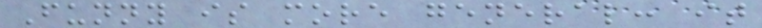Funny is more general: it
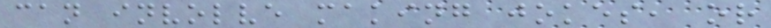can involve making jokes, or
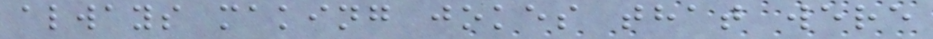always making jokes that were
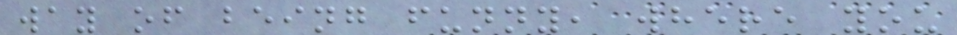way of being funny, where you
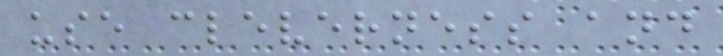use cleverness and
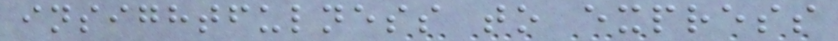insightfulness to express
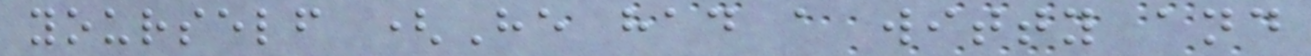yourself (He had a witty and
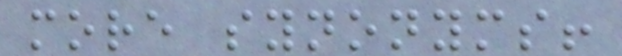more synonyms!
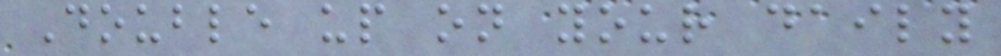Double up on your daily
